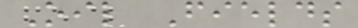Oil Fields
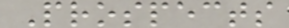Prospects
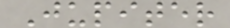Jupiter
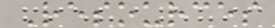Resources
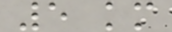5 km
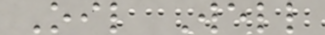Oil Well
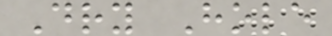Dry Hole
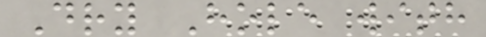Dry Hole with
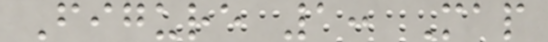Figure 1: Map
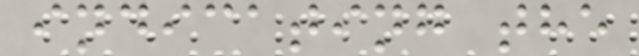indicating the
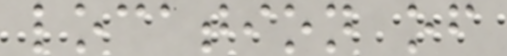location of
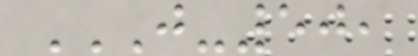J-50,
